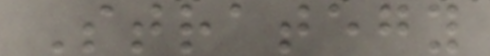Strategy
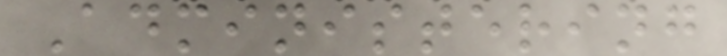Administering
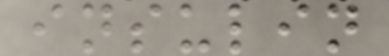insulin
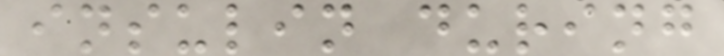insulin during
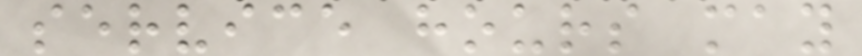service hours may
